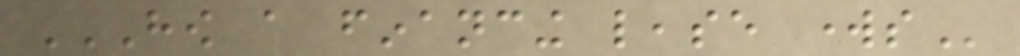HOW A FINANCING LEASE WORKS
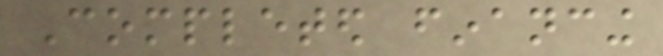Completed financing
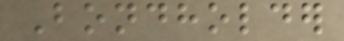Bondholder
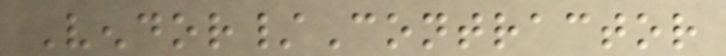Vendor/Contractor
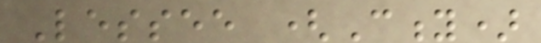Lessee (City)
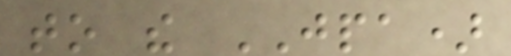to the JPA)
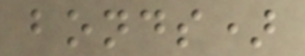bonds)
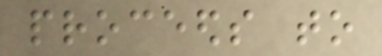proceeds to
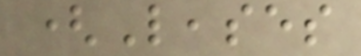(Leases
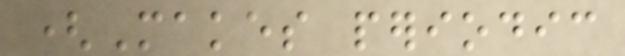(Makes periodic
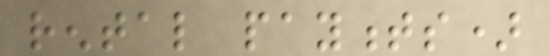rental payments)
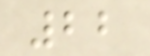22
